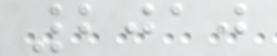2010
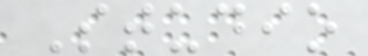Studio
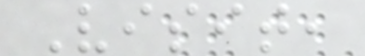Visit,
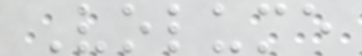Volume
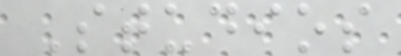Studios
